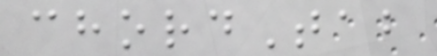chordTab
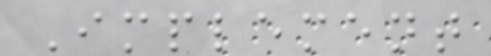Implement
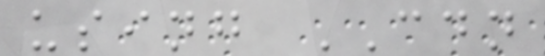using CDN
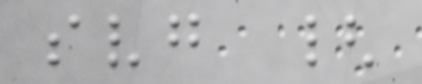svg {
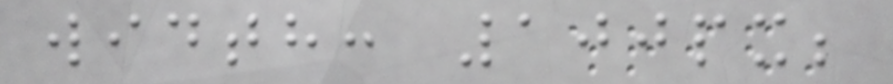width: 100px;
